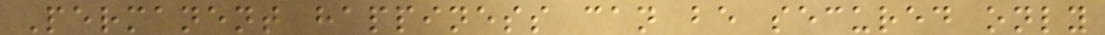Permanent happiness can be secured only
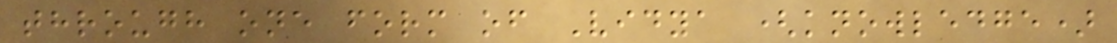through one form of Vidya (knowledge)
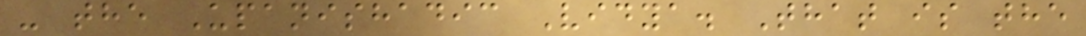- the Upanishadic Vidya. That is the
